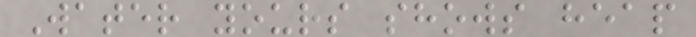Water yours shows heap
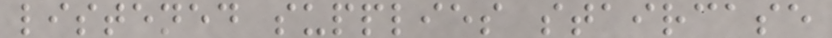listened supplies staircase
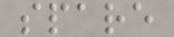spare
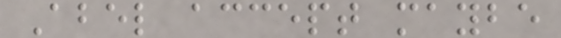Abel accept maybe
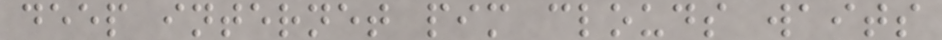deep internet pim clouds waits
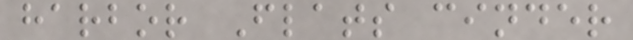harbor Flats cinder
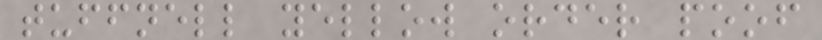tuffnell yellow order poof
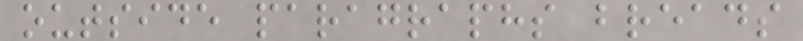outside paragraphs breads
